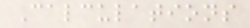Calculations
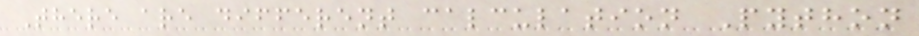There are different calculation Python
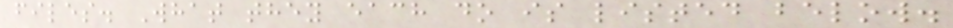files. What they each do is listed below.
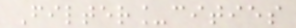Filter_cities
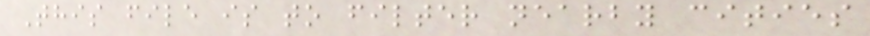This file is to filter nearby cities
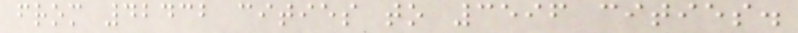from 42432 cities to 3596 cities.
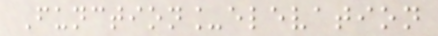Function_elevation
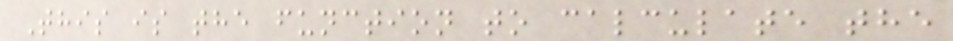This is the function to calculate the
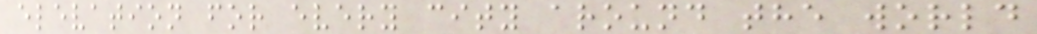elevation for every city around the world
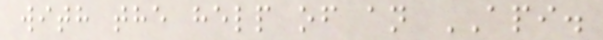with the help of an API.
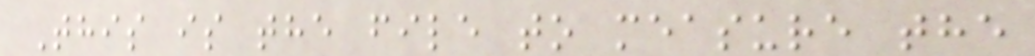This is the file to measure the
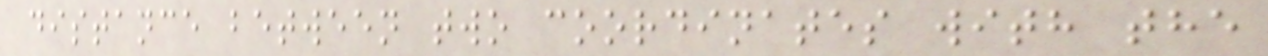distance between two coordinates with the
